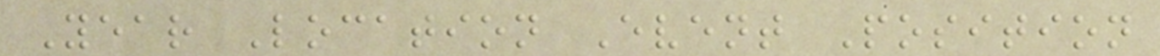Year Location Event Position
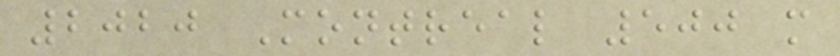2020 Montreal 500 m
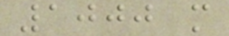1000 m
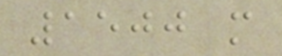1500 m
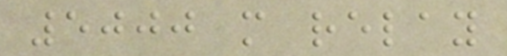5000 m relay
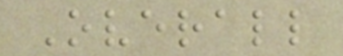Overall
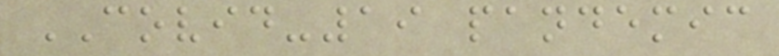COVID-19 pandemic
